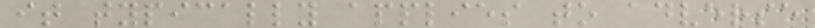it typically applies to adverse
